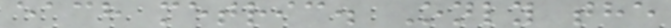each metric. Only the
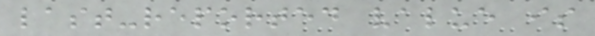last-reported value is
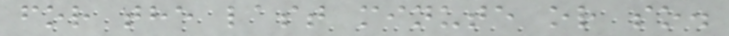for the last minute or so.
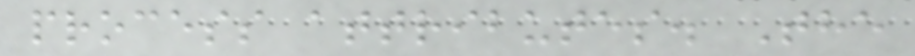process attributes. The
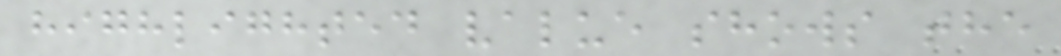highlighted value shows the
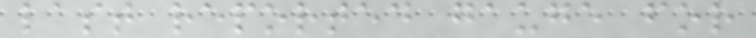last reported gauge for
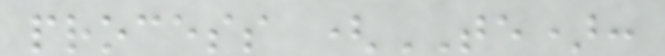process (TE):
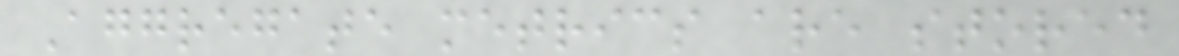Aggregate metrics are stored
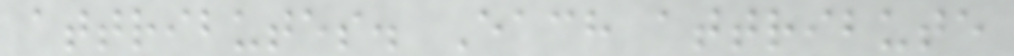attributes. Each attribute
